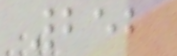252
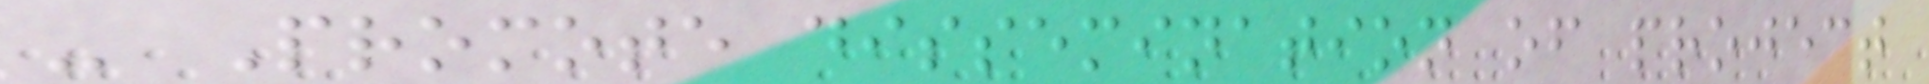- Promote dissemination of project
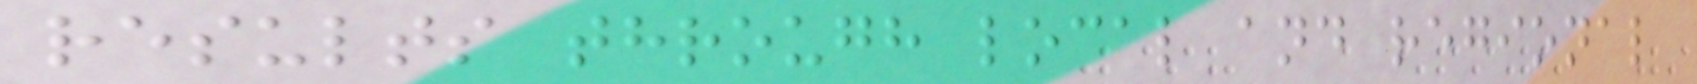results through local and regional
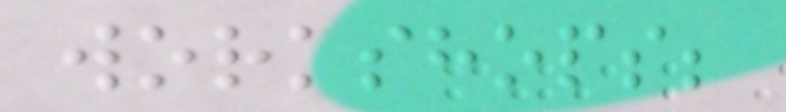workshops;
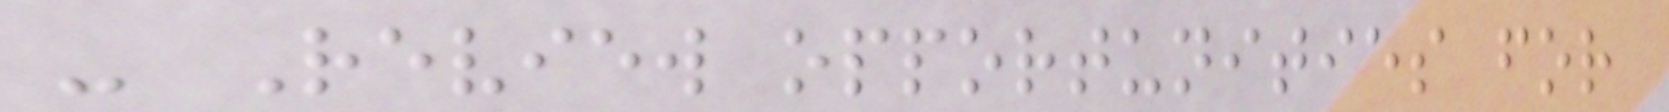- Review opportunities for
